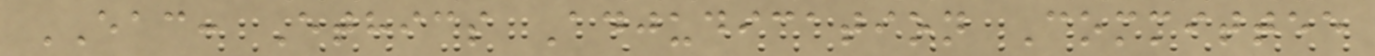EAC: Ethics Adjudication Committee
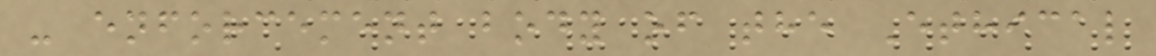- enforcement body of the Ethical
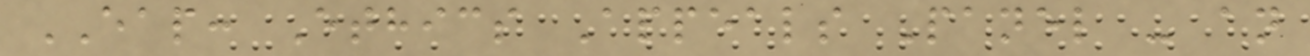EAP: Ethics Appeals Panel - an
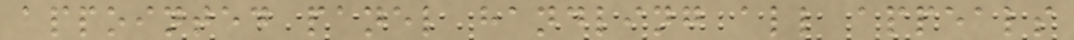appointed panel handling all appeals
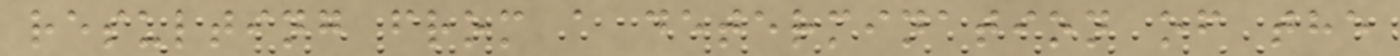resulting from a determination of the
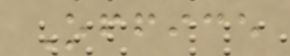Office
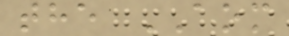the AOM
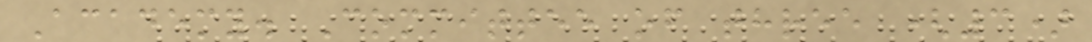Academy. Committee of three (3)
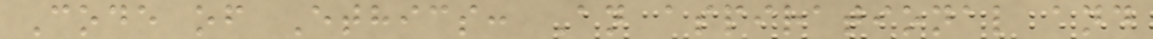Code of Ethics: An aspirational and
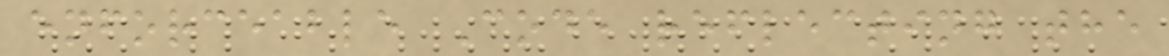enforceable Code reflecting the
